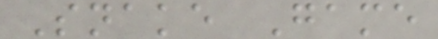Snake Game
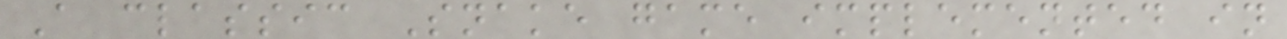A classic Snake game implemented in
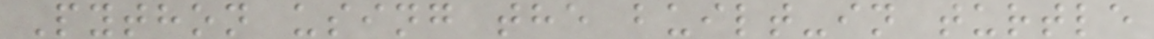Python using the built-in turtle
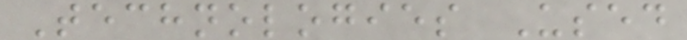Technologies Used
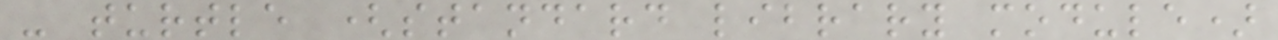- turtle (standard library module)
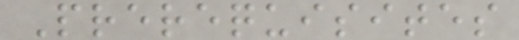Prerequisites
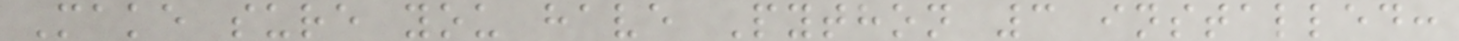Make sure you have Python 3 installed:
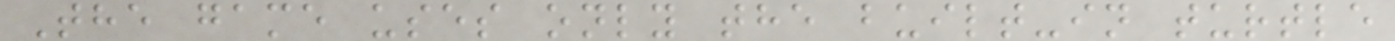The game uses only the built-in turtle
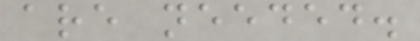are needed.
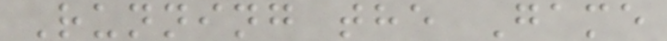Running the Game
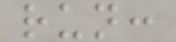run:
